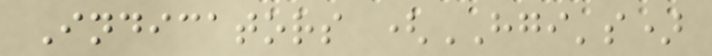Indicators (HGI's)
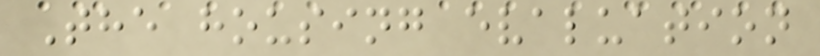The housing evaluation
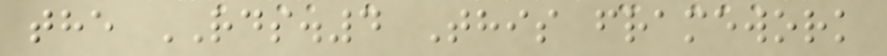the RDS.4 This framework
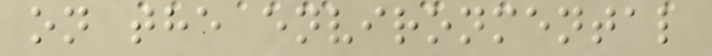on the environmental
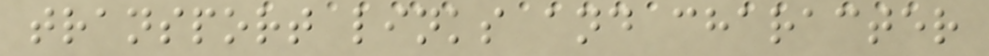transport links and character
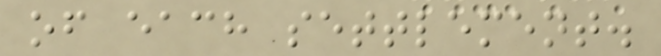of each settlement.
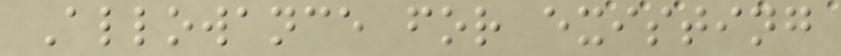Allowance for existing
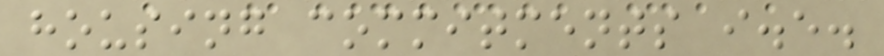housing commitments i.e.
